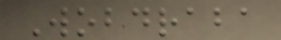Wobdraba
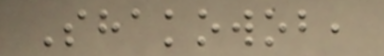Shakowob,
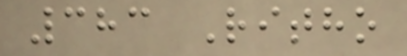383 Ritho
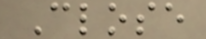Close
